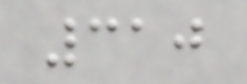310
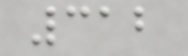312
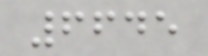6645
